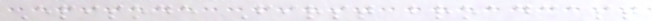Episode First broadcast
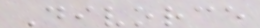Divorce
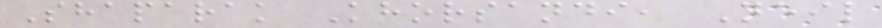Shaparak Khorsandi, Neil
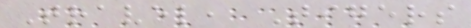Travel, Tigers
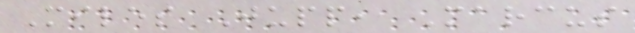Miles Jupp, Marcus
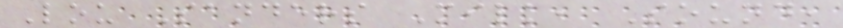Lou Sanders Milk, Sound,
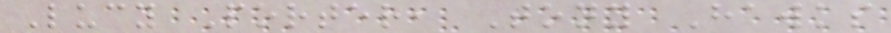Lucy Porter, Tony Hawks
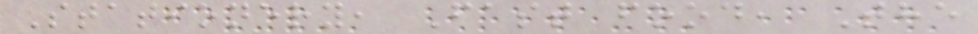Stationery, Fast food, The
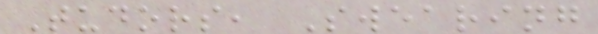Tudors, Swearing
